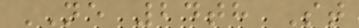NE 24th St
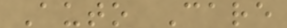Auto Care
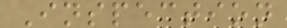Inspection
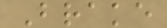Brake
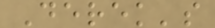Derek's
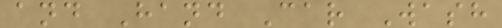and Hand Car Wash
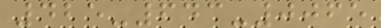425-643-0065
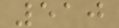510
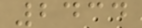2434
